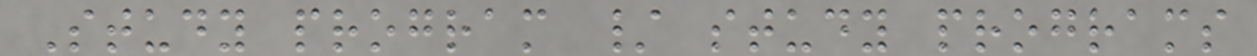Study program / study programs
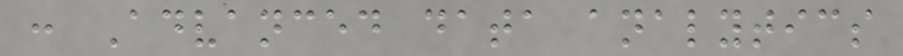: Advanced data analytics
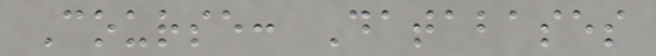Course: Databases
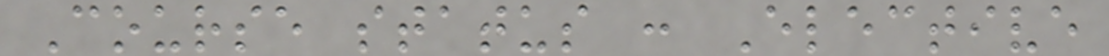Course status : Elective
